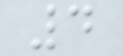4
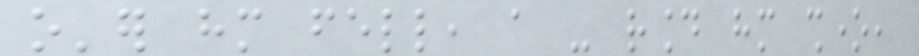o'er him fell, a - round him shone,
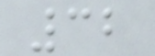32
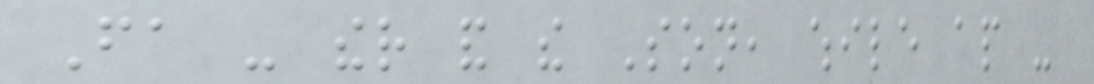Fa - ther and the Son, while ap -
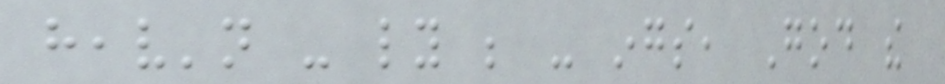heav'n - ly be - ings, God the
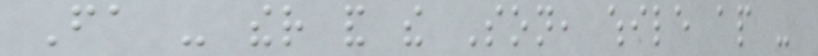Fa - ther and the Son, while ap -
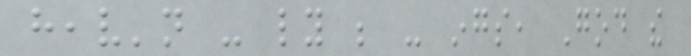heav'n - ly be - ings, God the
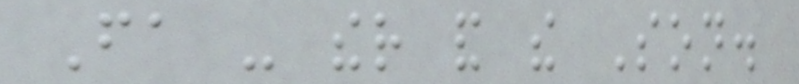Fa - ther and the Son.
